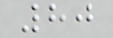80
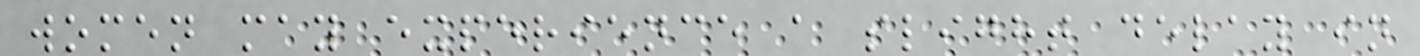women may experience a slight delay in
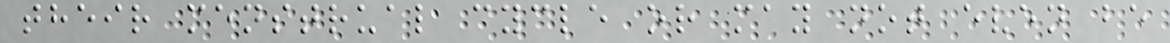their menstrual cycle or may not even be
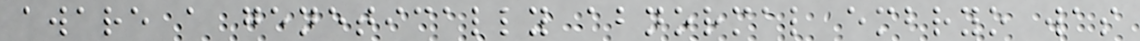aware a genetically abnormal embryo was
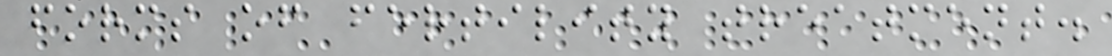forms of fertility treatment.
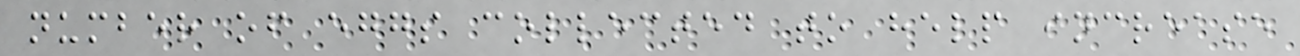number of eggs collected to help increase
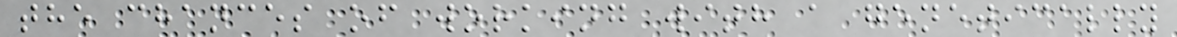the chances of working with a genetically
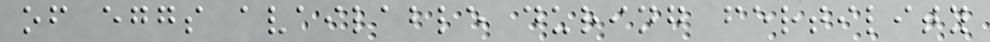of eggs available during fertility
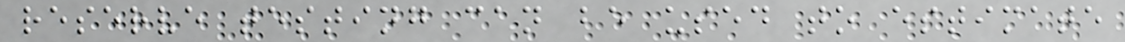reserve testing can be used to estimate
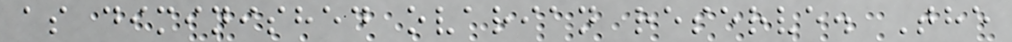as diminished ovarian reserve. The
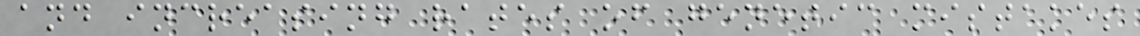and increasing rates of genetic mistakes
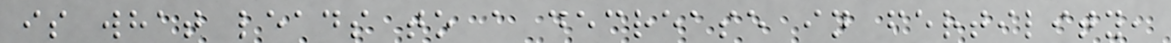is what leads to a decrease in fertility,
